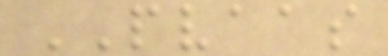PVAAS
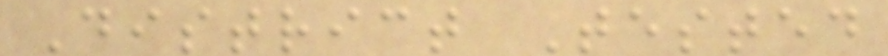District Tested
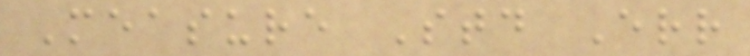Measure Std Err
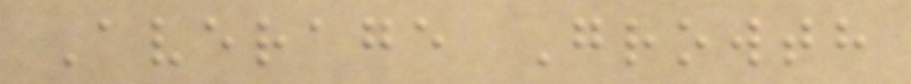Average Growth
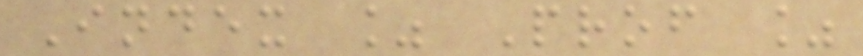Index % Prof %
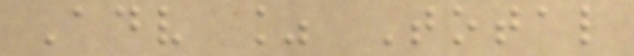Adv % Total
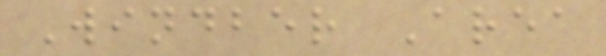Windber Area
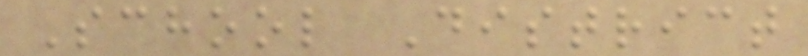School District
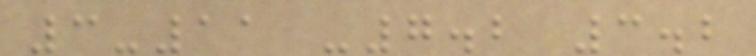3-11 -7.2 3.2
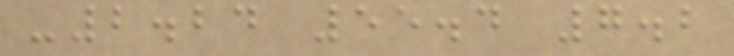-2.24 55.4 7.2
